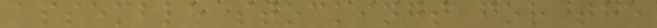assemble stockings for the
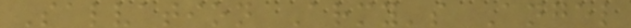Salvation Army's Angel
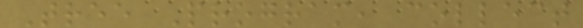Tree Program, collect
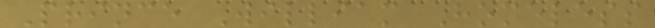Prince William Homeless
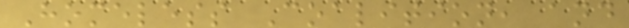Homeless Coalition, and
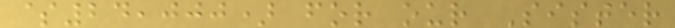$24,000) for our Sister
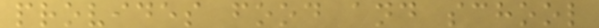provides food and school
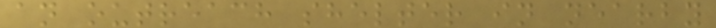an outreach shelter in nearby
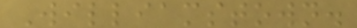Williamstown.
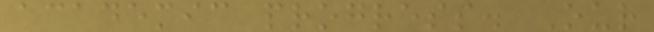academic progress. Our
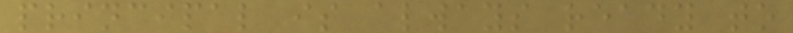principal is always ready to
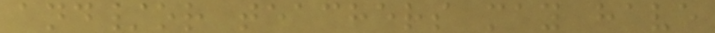and/or teachers may have
